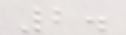2.
